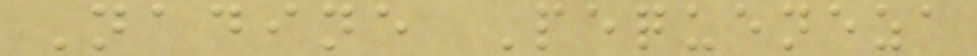Nadine Pequeneza
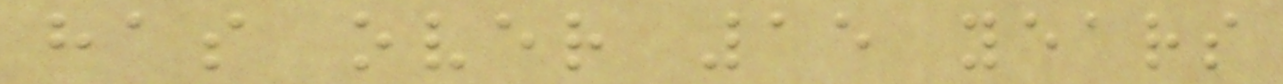has over 15 years
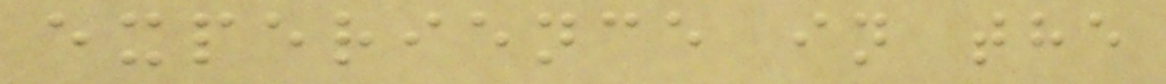experience in the
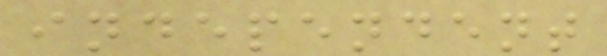independent
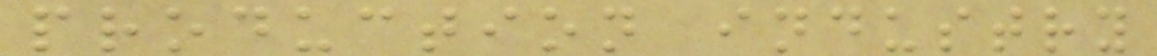production industry
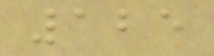125
